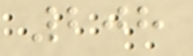208
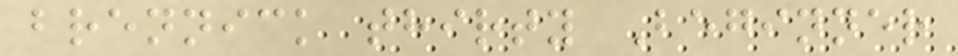brennick thirty Beginner
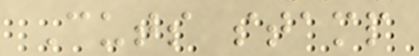Cuts stamp
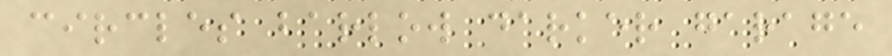circles barlow darker garage
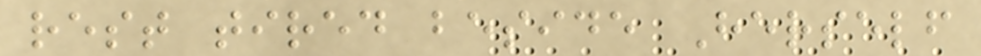rest tired beside Herself
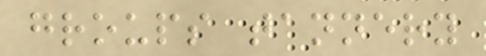groups tannery
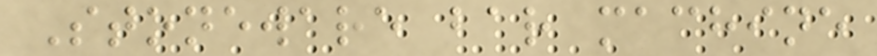Stoneware bar machine
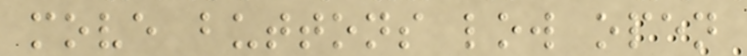move buttons low open
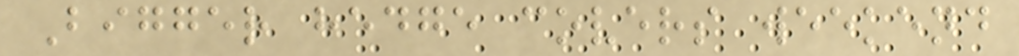Bigger hedge covers weekend
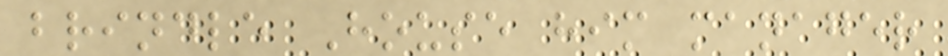brindle House him manager
